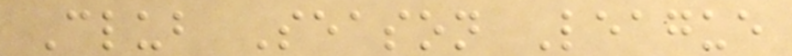Club Season League
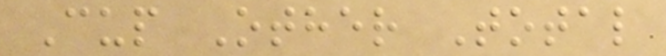Cup Other Total
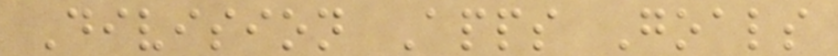Division Apps Goals
